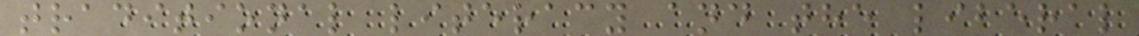traditional literacy and the liberal
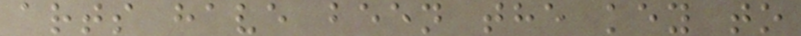arts have been the key to
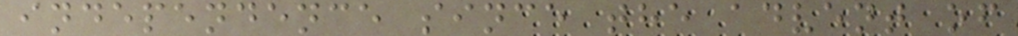independence since the advent of
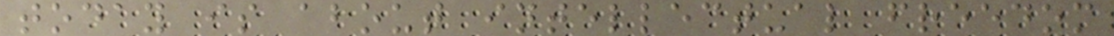today is about intellectual freedom
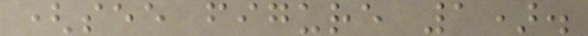(see figure 1).
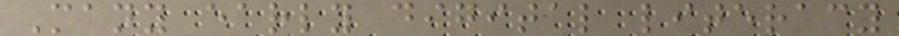Many early digital literacy
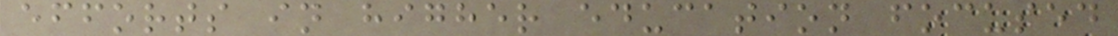efforts in higher education focused
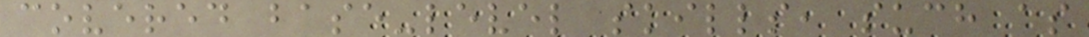covered base-level skills, such as
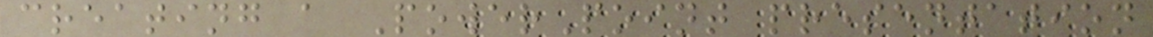creating a PowerPoint presentation
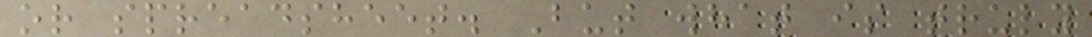or spreadsheet. But what is truly
